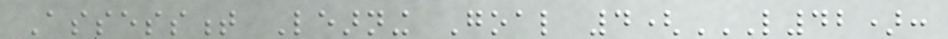Assessment Learning Goal 4(L42):
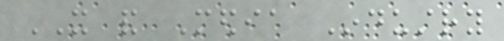IT and Media Industry
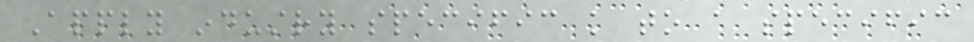Apply industry specific knowledge to a specific
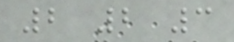2 2 3
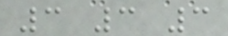3 3 3
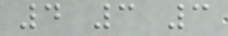4 3 3
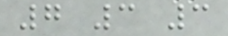7 3 3
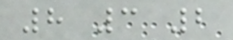8 3 2
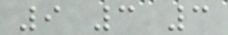9 3 3
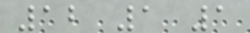12 1 1
